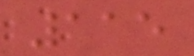115
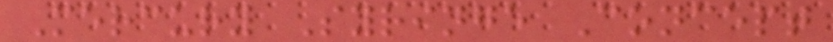Mercury Syringe Concept
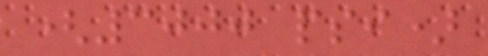(3000 psi)
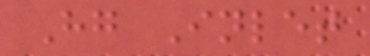Hg Inlet
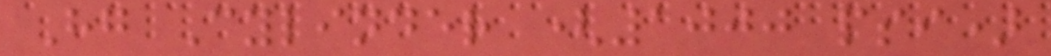Hg Cylinder (1000 psi)
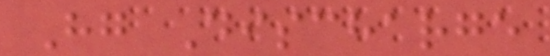Hg Discharge
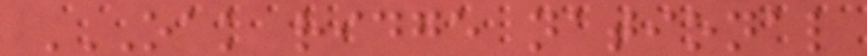OAK RIDGE NATIONAL
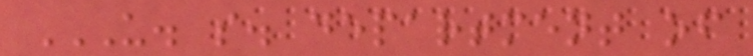U. S. DEPARTMENT OF
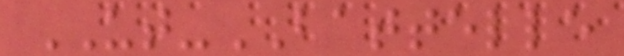UT-BATTELLE
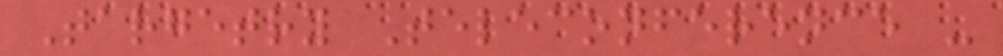Targetry Teleconference -
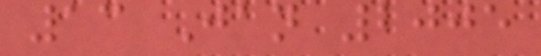13 Jan 2005
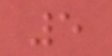5
